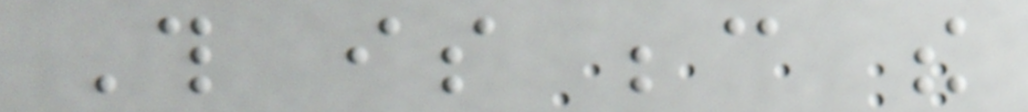This is because the
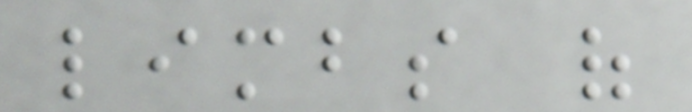limbs of
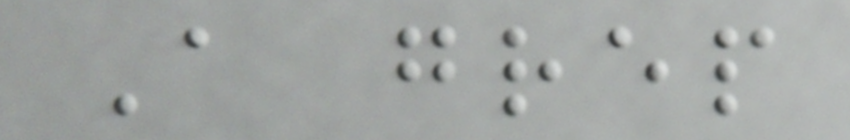A grep
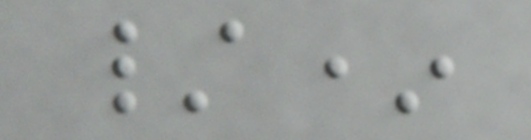/*
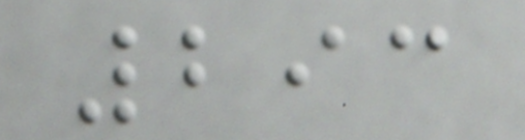293
